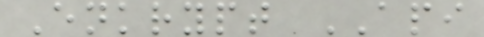Enkrypt API
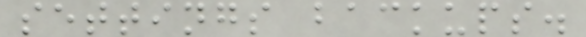settings backups.
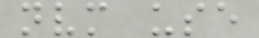nvm use
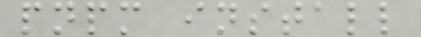pnpm install
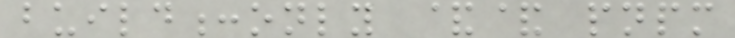build:only && pnpm
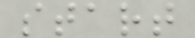start
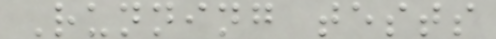Running tests
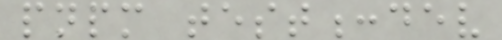pnpm test:dev
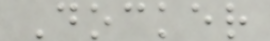Docker
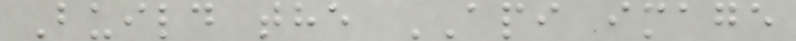Build the API image
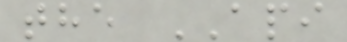the API
